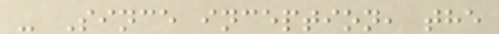- Since inception, the
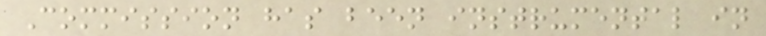Commission has been instrumental in
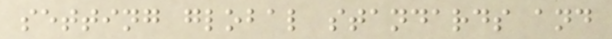setting global standards and
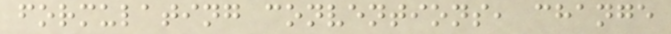formulating conventions, change
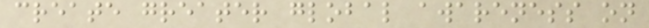create greater global awareness on
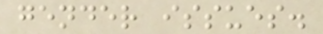gender issues.
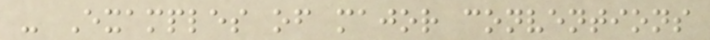- Examples of major conventions
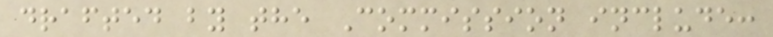drafted by the Commission include:
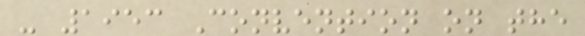- 1953 Convention on the
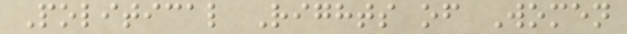Political Rights of Women
